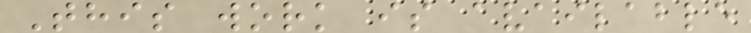This work is available
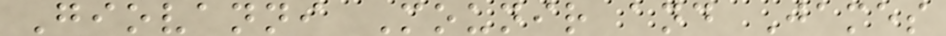Giovanni Mounir and James
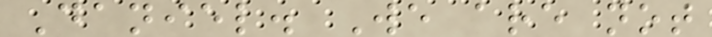Daniel. We are not
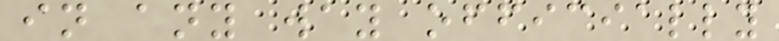in any way officially
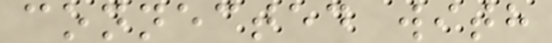connected with
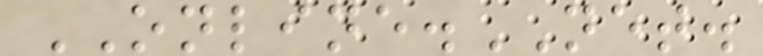ONLINE.NET.
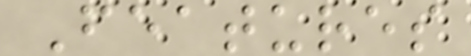Features
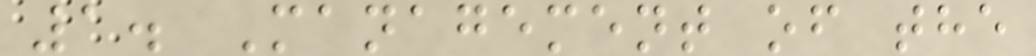1. Management of the
